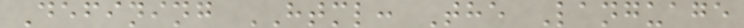Defining HTML: The Language
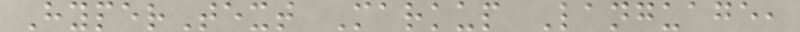HyperText Markup Language,
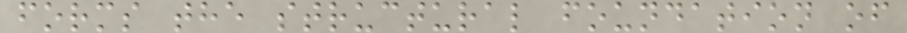forms the structural foundation of
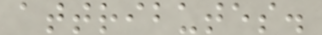attributes.
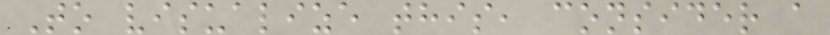To visualize this, consider a
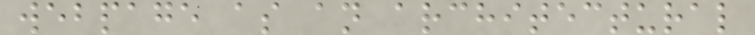webpage as an architectural
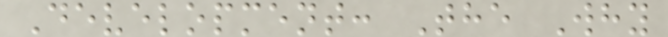Development: The Why
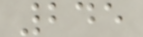245
